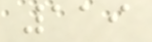119
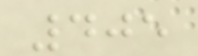405
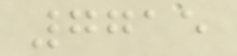7715
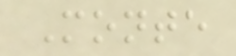Monte
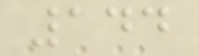144
